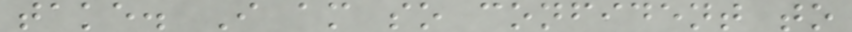take. I am so confident to
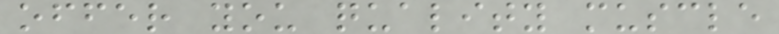offer you quality muscle
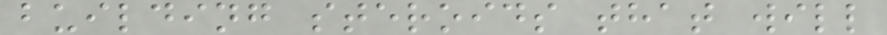building steroids that will
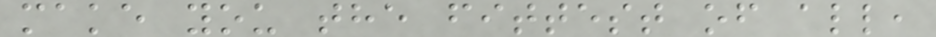make you the fittest of all,
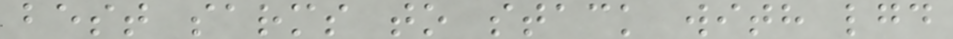best sarms to stack with lgd
